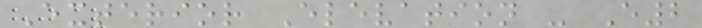Exterior Elevation - E2
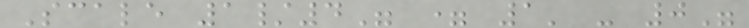Scale 1/4" = 1' - 0"
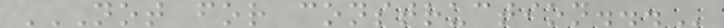NOT FOR CONSTRUCTION...
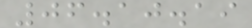06.10.19
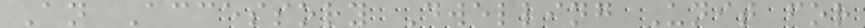An Accessory Dwelling Unit for
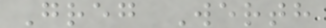Greg Werth
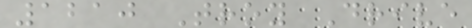1210 Troy Drive
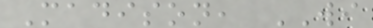Madison, WI
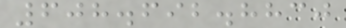608.692.8830
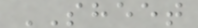SHEET
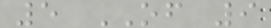5 OF 9
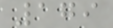179
